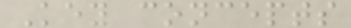Key concepts
